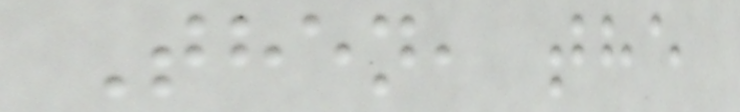Then, the
